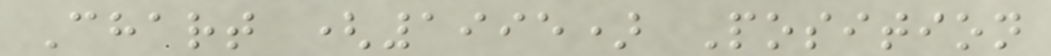Chart (1995) Position
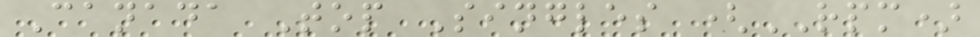Canada Top Singles (RPM)
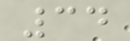34
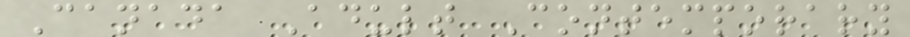Canada Adult Contemporary
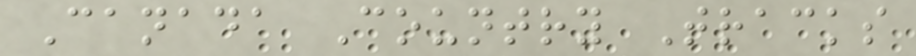Canada Country Tracks
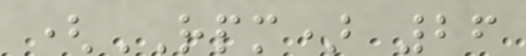(RPM) 26
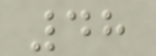48
